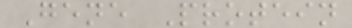Gene Protein
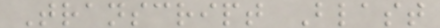Transcript Blast
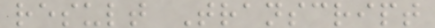result Transcript
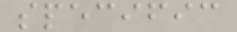specific
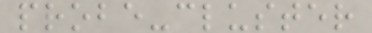probe-cluster
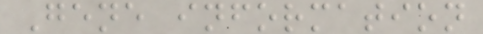Gene information
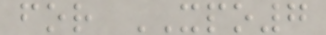for XPO7
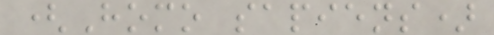(Homo sapiens)
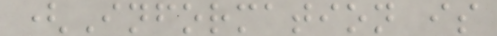(Information is
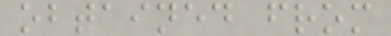obtained from
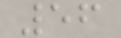56
